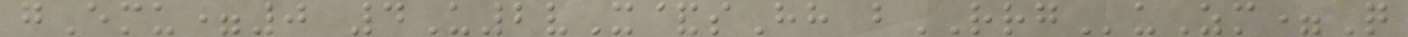gEmu=0 4U2vX&sHh bRRGuZm=Q
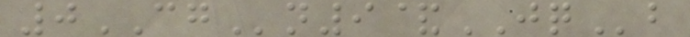0CGn9&JQb
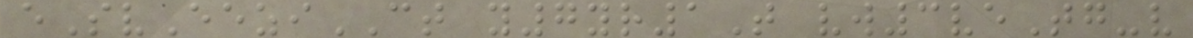eSvEeziCT y7yr1T vw3veTg-v
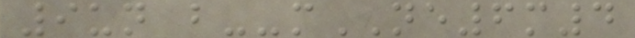9un b--mNE6m4
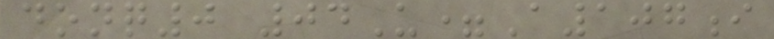donq0 04U=A107i
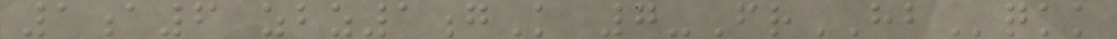1a6 zbz1gK 7-FrHBqkk
